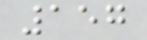157
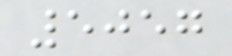5057
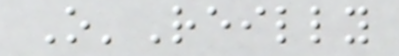O'Reilly
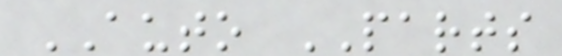AUTO PARTS
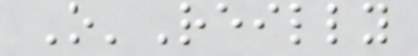O'Reilly
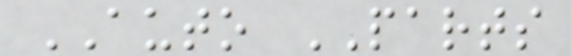AUTO PARTS
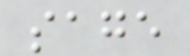sage
